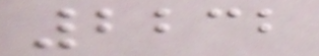2232
